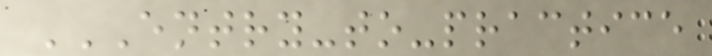ENTRY-TO-PRACTICE
